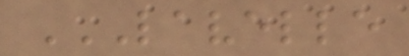LAVELLE
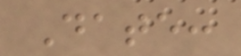Date:
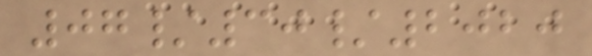07/30/2020
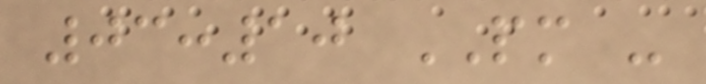03:10 PM -
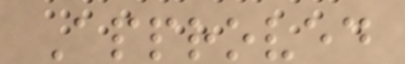Approved
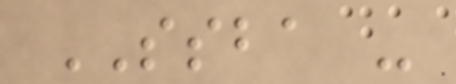SSBA -
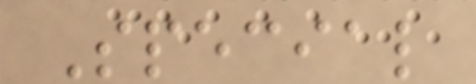Special
